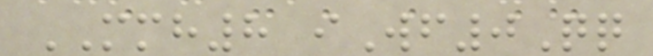MMH8 iWf0Qq
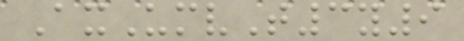AxUmvT3y9
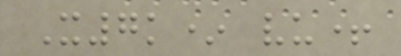X7k* vu+
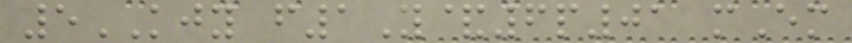5KJY f1Y&6p01 mEm
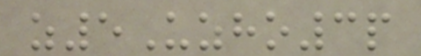z5Uzho3p
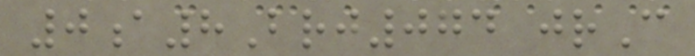0a8Brj074 jrC
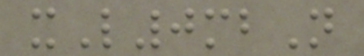xL0mbN
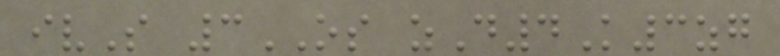ivS 3OS zD4K3zg
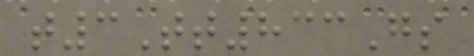t3Tt833Gs
